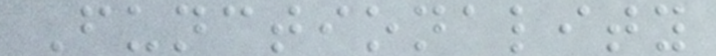Functionality
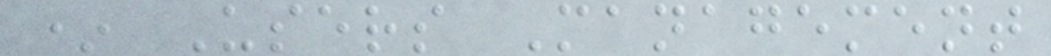* Users Management
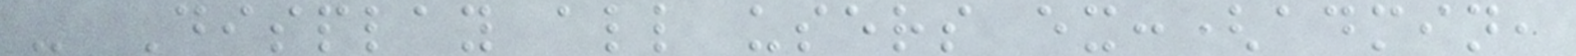- Display all users ex:(admin,
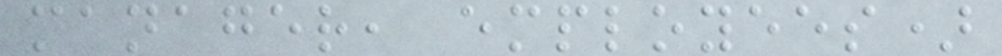manager, employees)
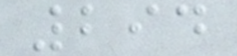294
